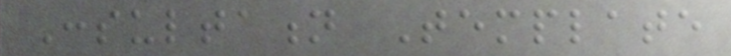Consultation Template
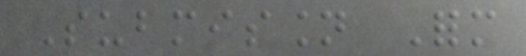Submission Form
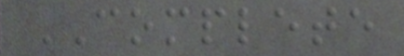COMPLETE
